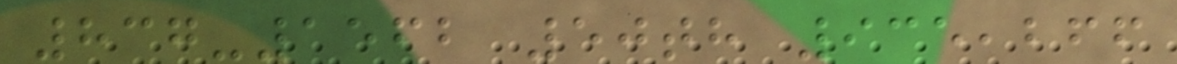837-1562 50th 935,266
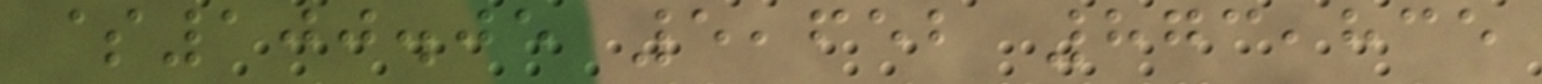$100.05 5,652 873,835
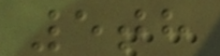5th
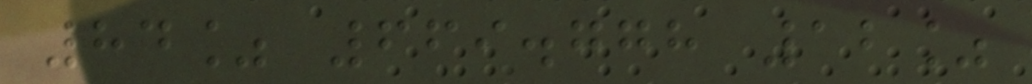84% 669.778 12%
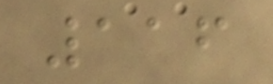116
